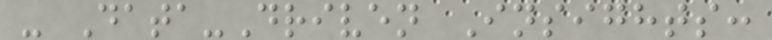- Data-Driven Insights:
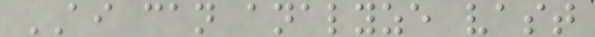AI can analyze vast
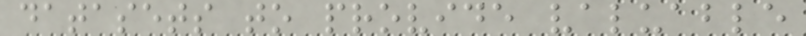datasets to provide valuable
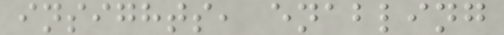insights, enabling
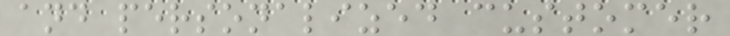and personalized customer
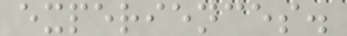experiences.
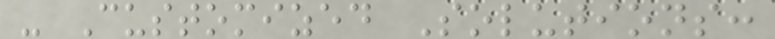- Customized Solutions:
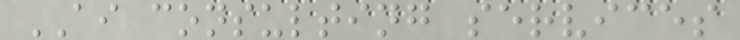AI consulting services
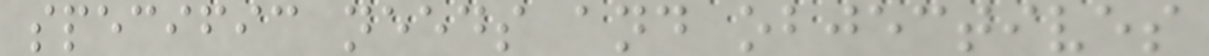specific needs and objectives
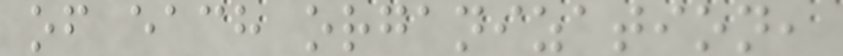of each organization,
